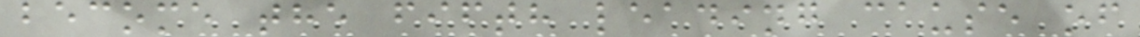become the fifth leading cause of
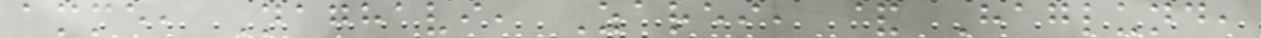amme, Naghavi, Zarei, & Haglund,
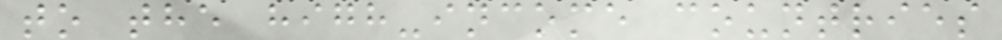to the high-income countries
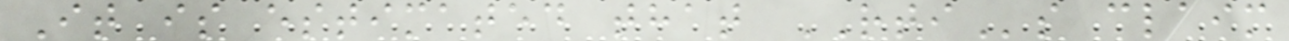It is estimated that RTIs claim
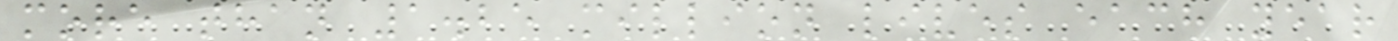more than 1.25 million lives each year
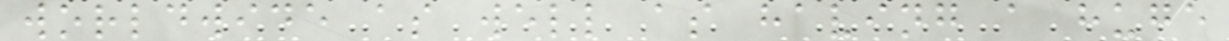worldwide as well as having a huge
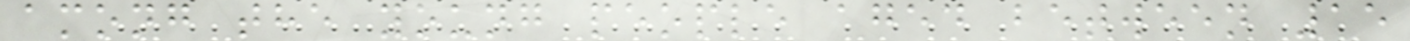among the young people aged between 15
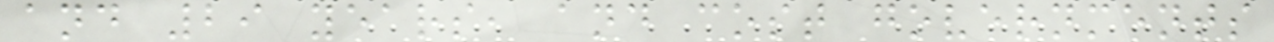and 29 years, and cost governments
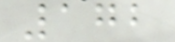172
